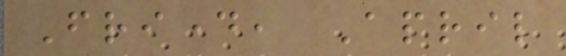Friday, April
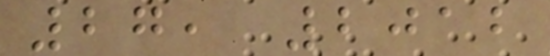27, 2012
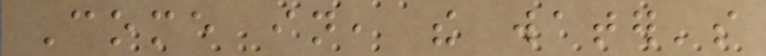Come in, the water's
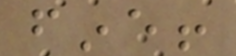fine!
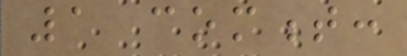1 comment:
